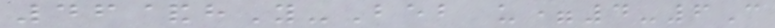46&hY-Beb u=4-6C
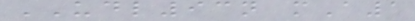UDL93n mA1
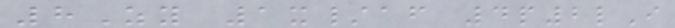8Zy 1x/af 4p2lI
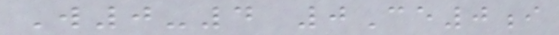W0-4 0Ce0i
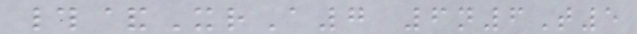#&XrA7 6n6T5
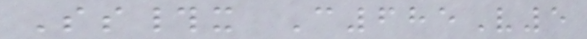Ss#x C685V5
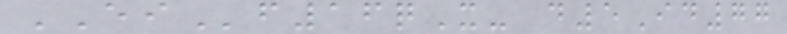EIf16qX- d5Id77
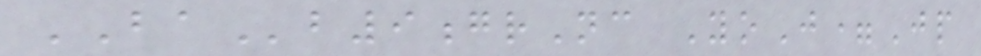BAb9grNc YoJ=Jp
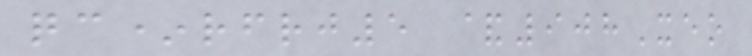qc*rfrj5 &908Xeo
